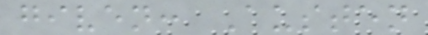given: Austen
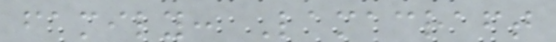family: Lamacraft
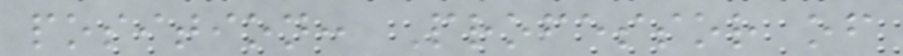position: Professor of
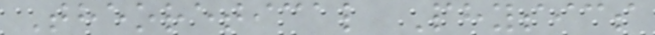Theoretical Physics
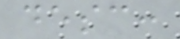desc:
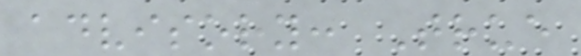advisory: True
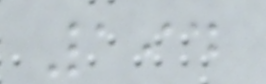194
